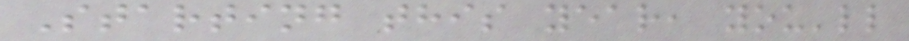Starting this year, you'll
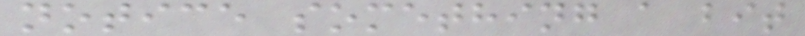notice something a bit
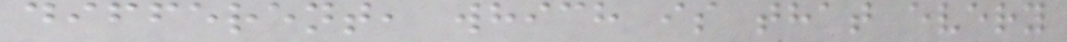different, which is that every
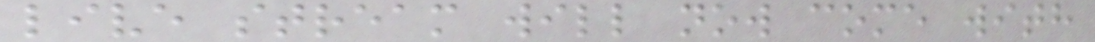live stream will now come with
